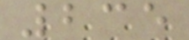235
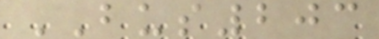BUS203
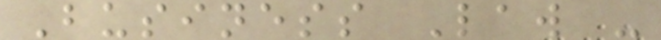Business Law -
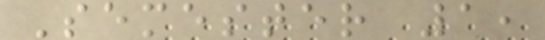Semester 1,
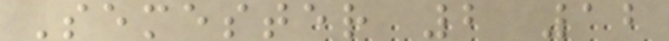Semester 2 12
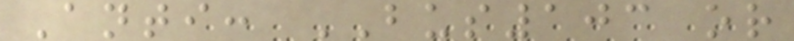Anti: BUS103 or
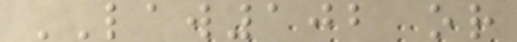LAW102 or
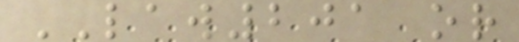LAW201 or
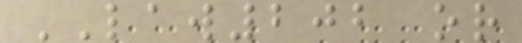LAW202 or
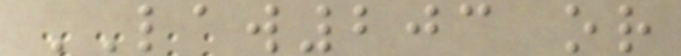LAW203 or
